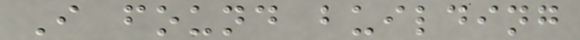I found building
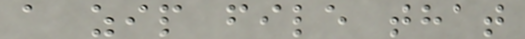a zip file that
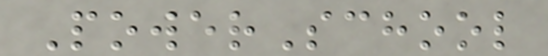PowerSchool
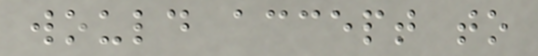would accept to
